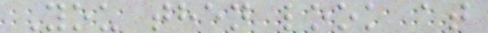You then look at
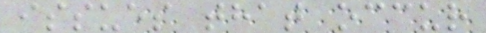issues that occur
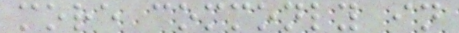more commonly in
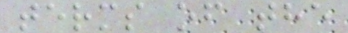terms of the
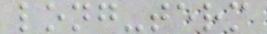long-term
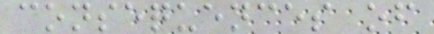consequences of
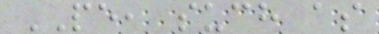PE, such as
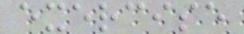exercise
